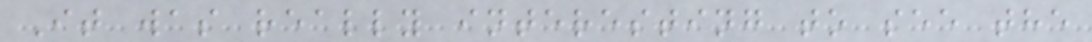It was really interesting to see the
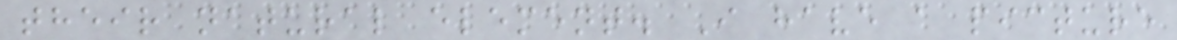their natural element. I have a picture
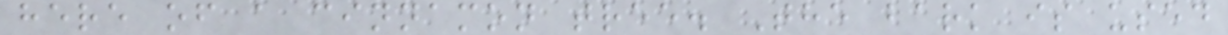here of a cinnamon tree. The bark is used
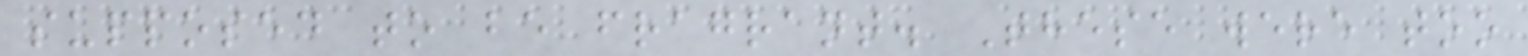supposed to be fragrant. These were too
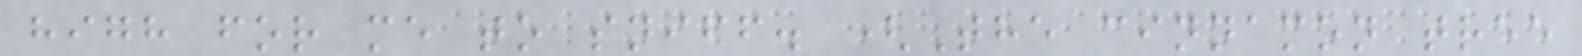high for me to sniff. (The cinnamon tree
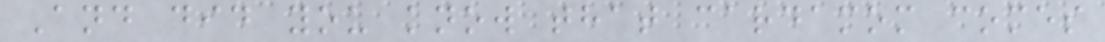And did you know that cardamom comes
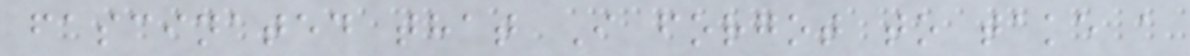fascinated that I forgot to take a
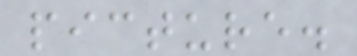picture.
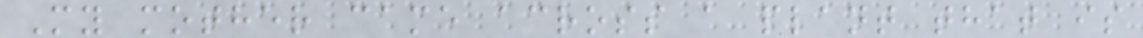My mother came across a plant that is
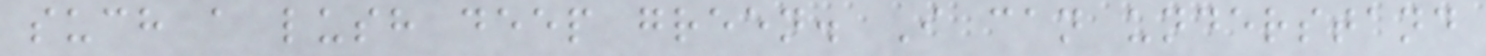such a lush deep green. I can understand
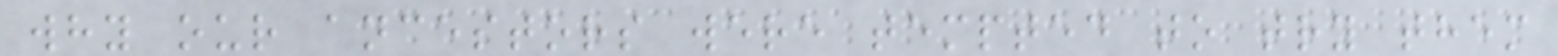why our ancestors were tempted to try them
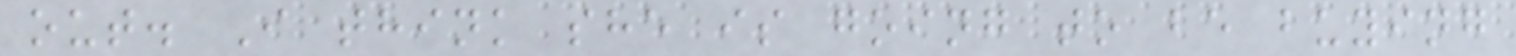out. I think she is going to be buying
